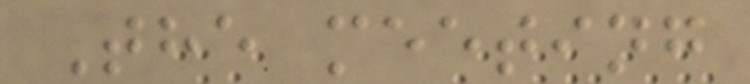The meeting
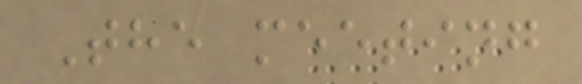The meeting
